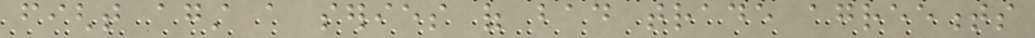fight against a series of bad trade agreements
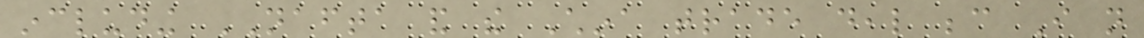including NAFTA and the China trade deal because I not
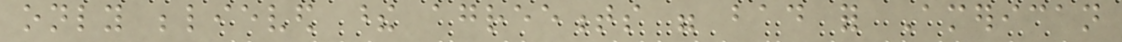only believed these agreements were bad for American
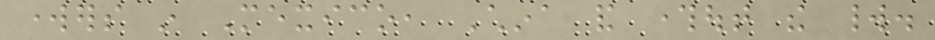workers in Mexico, China and throughout the world.
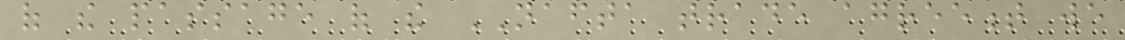of the passage of the NAFTA trade agreement we
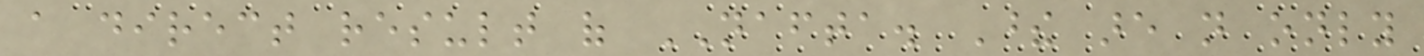a direct result of NAFTA. These are not only
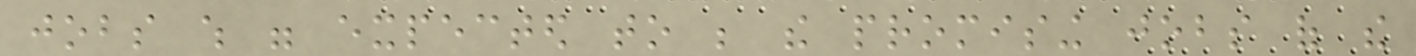jobs which were expected to be the promising jobs of the
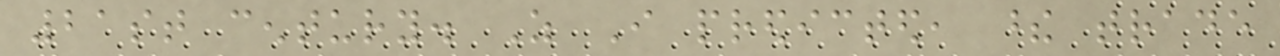21st century. As I predicted, these trade
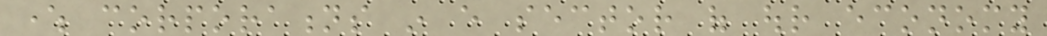where corporations in every sector of our economy
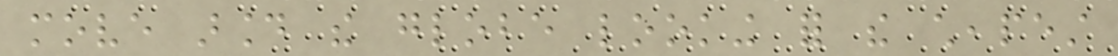move around the globe looking for the cheapest
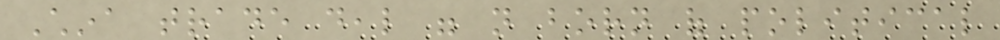China trade deal were not born of political
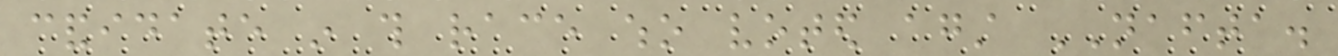candidate in this race who voted against NAFTA.
